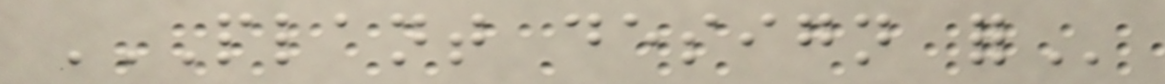PLANT DESIGN FOR
